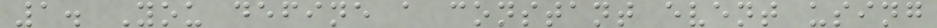1. You define a constant event using
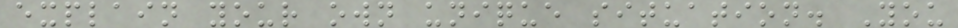explain your own unique situation. You
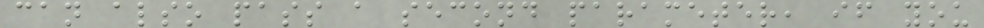can also pass a second parameter, if you
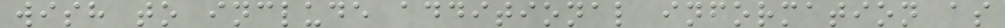wish to include additional information as
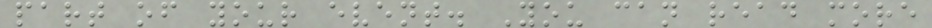part of your event. You can read more
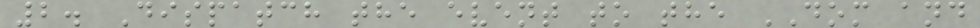2. Dispatch the event to the DOM and
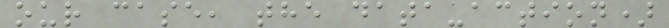our case, the data-action)
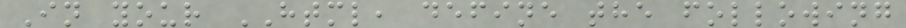In your HTML, define the following
